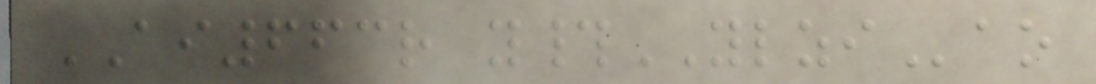AI663r y#YLZIao
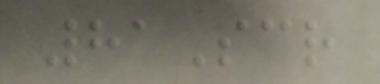81Scr
